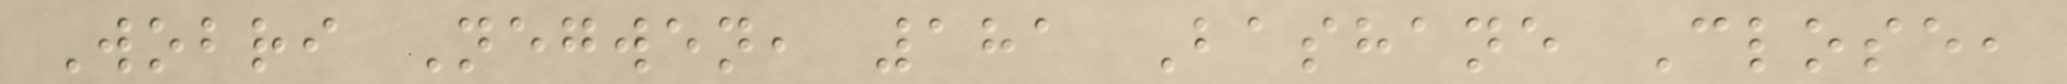Wobri Negwen, 181 Bashane Close,
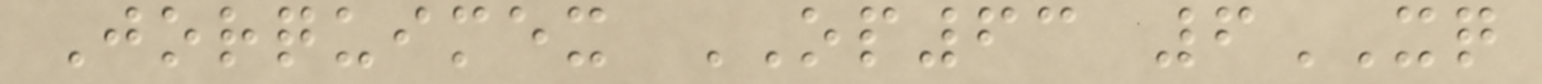Jorquimex OP63 6XQ
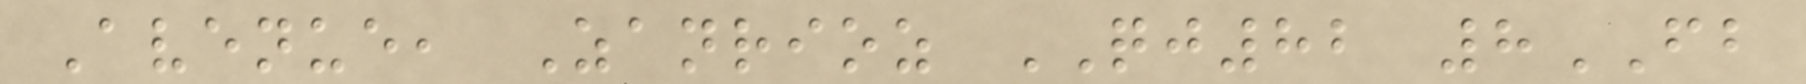Avenue, Zanrioz QJ82 8FB
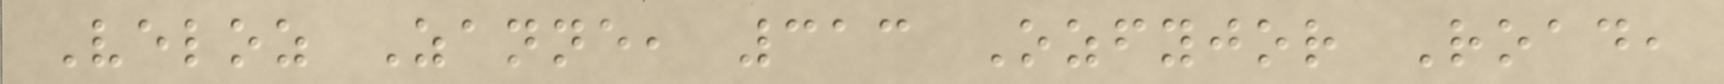Veloz Zanne, 313 Ozfyjor Road,
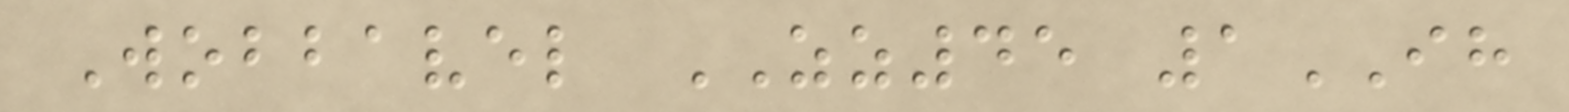Wobbavel ZZ45 1IH
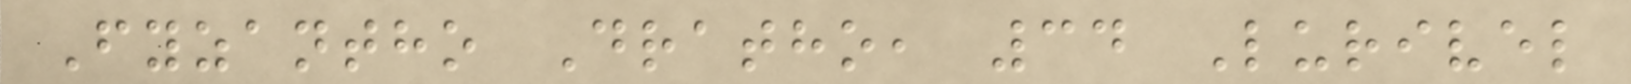Fyzantho Dratho, 34 Lurivel
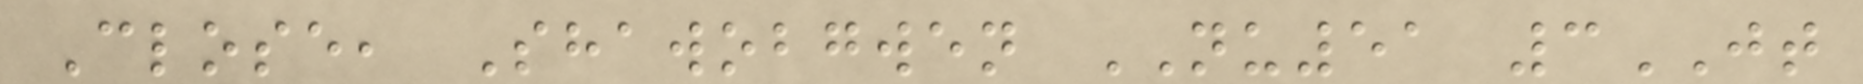Close, Shawobgwen NU51 3JT
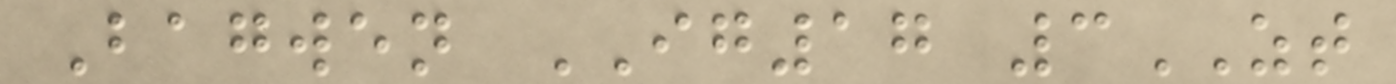Bagwen IG17 3ZT
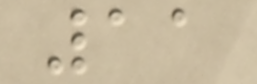11
